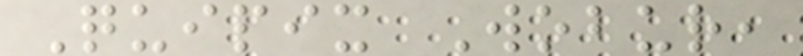Quipix Wobur,
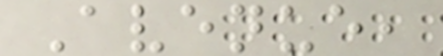Avenue,
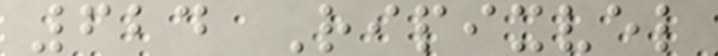624 Ripixvel
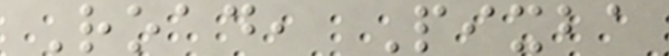Road, Pixba
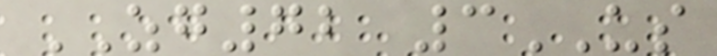ZG72 3US
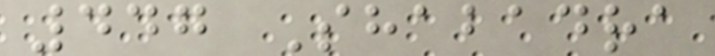447 Shabadra
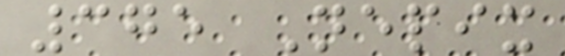375 Nepix
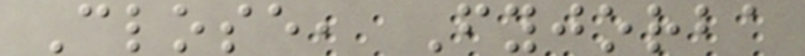Close, Fyjorba
